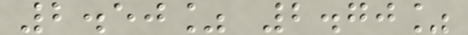2.50% 2.70%
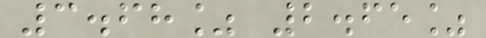3.68% 2.65%
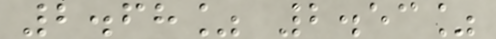2.68% 2.53%
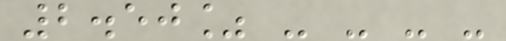2.50% - - - -
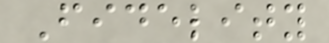Fidelity
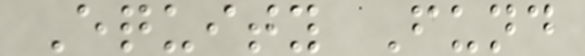Equity Fund
